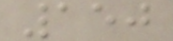150
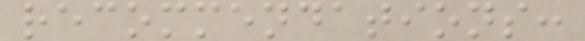recommendations:
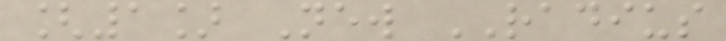[1] New RADIUS
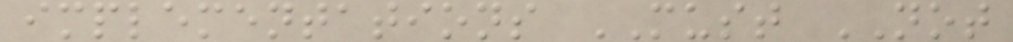implementations MUST NOT
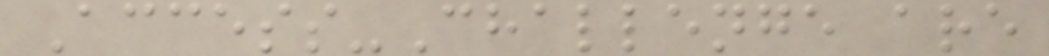Access-Challenge are
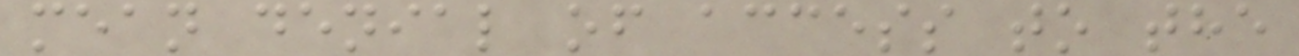mean denial of access to the
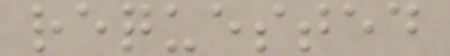requested
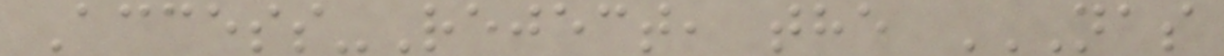Access-Reject, the NAS
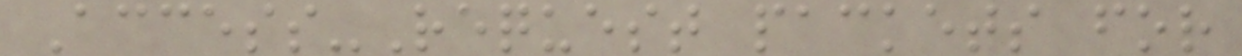Access-Request packets for
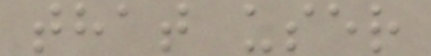that user
